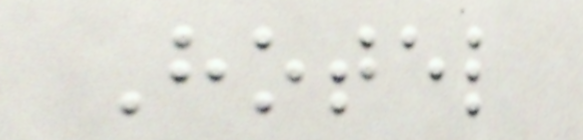Hotel
